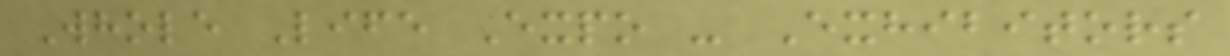Whole Life Expo - Exhibitors
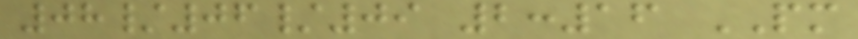08/06/09 2:16 PM
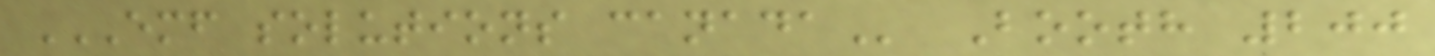EMF SOLUTIONS CANADA Booth 200
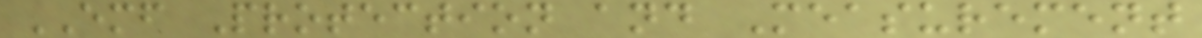EMF Protection and Measurement
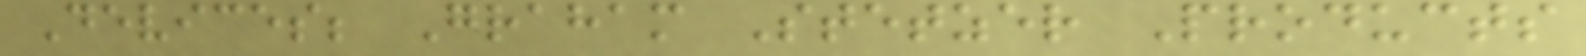Devices; Graham Stetzer Products
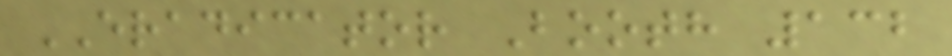ERADICATOR Booth 132
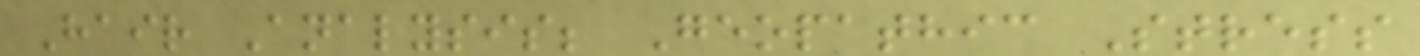Hair Analysis; Geopathic Stress
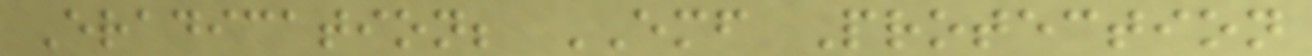Eradication; EMF Protection
